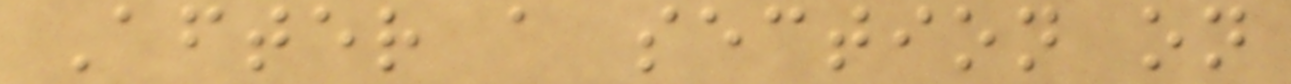After a section on
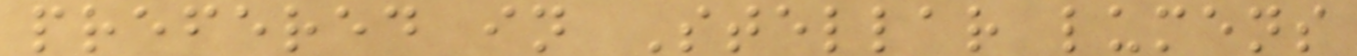prefered in Stellar lumens
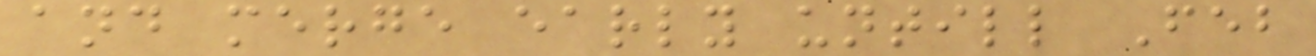and merge early untill Feb
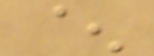^
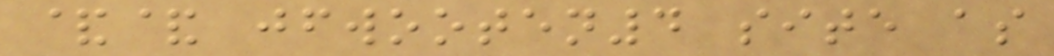&& jfwooten4 site as
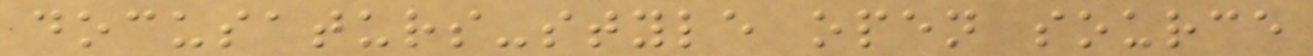docusaturs-style open source
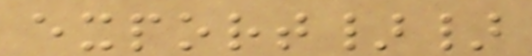export}}
